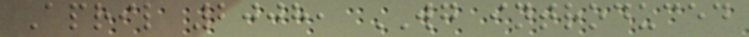April 2008, WG introduced
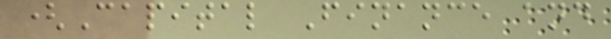(Capital Finance and
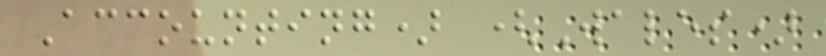Accounting) (Wales)
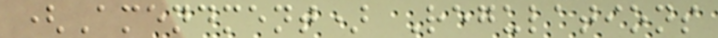(Amendment) Regulations
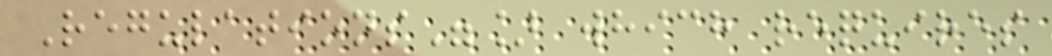Regulations"] which requires
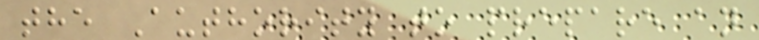the Authority to prepare an
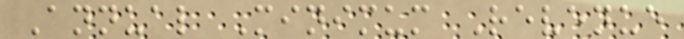Annual Minimum Revenue
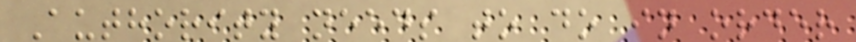Authority needs to do in order
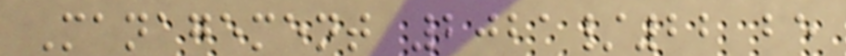Management 2021/22 be
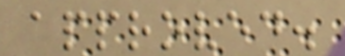approved.
